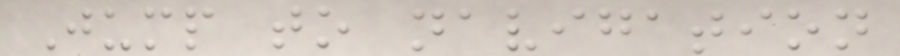Jump to navigation
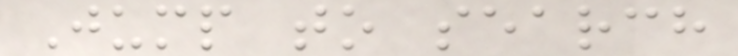Jump to search
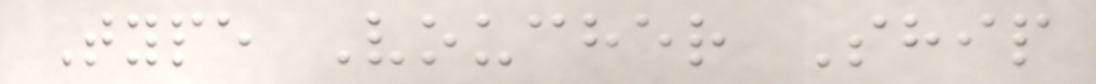Type Voucher Ship
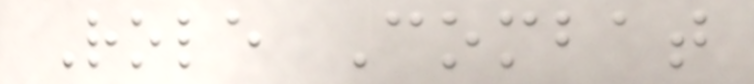Role Combat
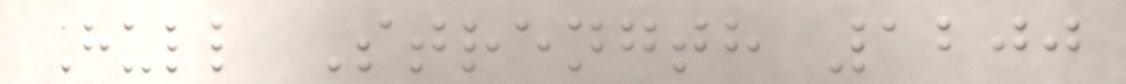Hull Strength 1200
